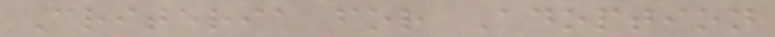Criteria for Adoption
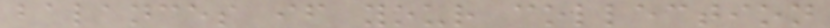balances if your collection
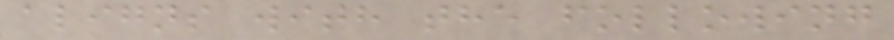aligns with the following
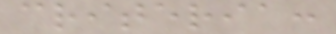criteria:
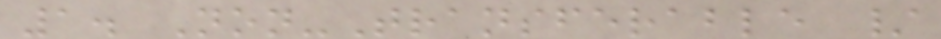1. Non-Transferable /
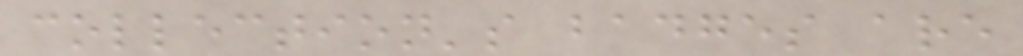collection's badges are
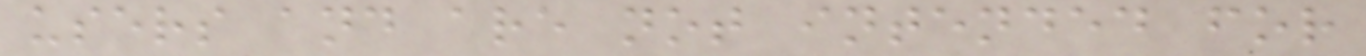users and are not intended for
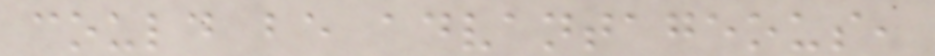could be advantageous,
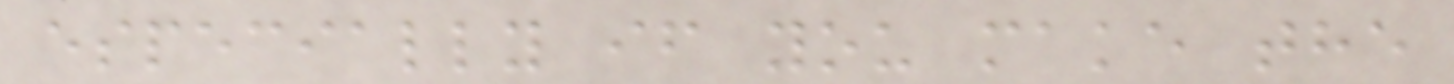especially if you make the
